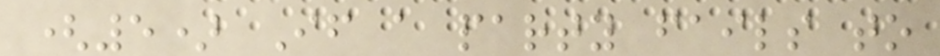(5) If a party fails to
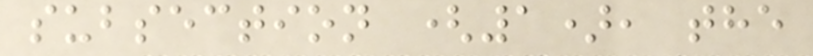subsection (1), the
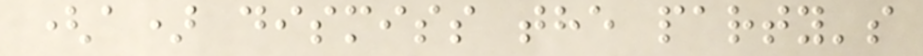(a) dismiss the party's
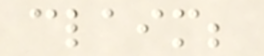claim;
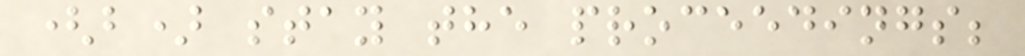(b) stay the proceedings;
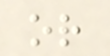or
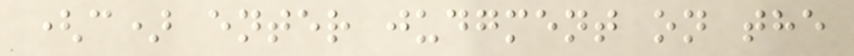(c) enter judgment on the
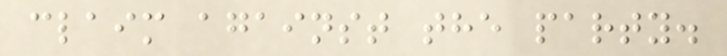claim against the party.
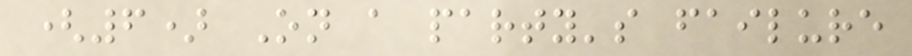(6) On a party's failure
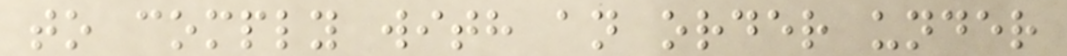to comply with an order under
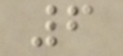6
